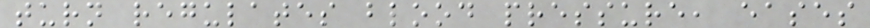turn regulates blood pressure, eases
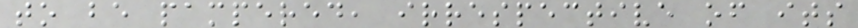to be pampered, irrespective of its
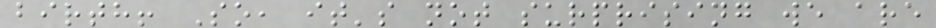birth! So, it's not surprising we are
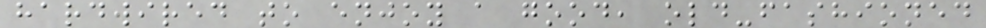hardwired to enjoy a good, old-fashioned
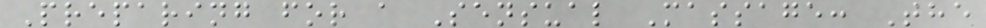Preparing for a Sensual Massage: The
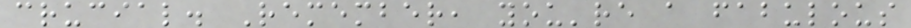crucial. Remember, you're a fabulous
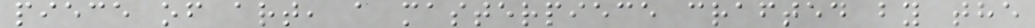piece of art, a masterpiece crafted by the
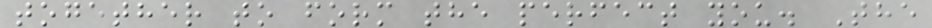together to form the perfect you. The
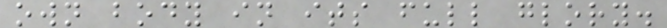own body in its full glory.
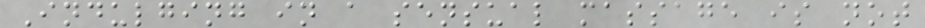Indulging in a sensual massage is not
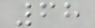68
